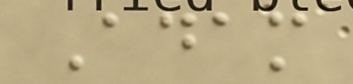Adam
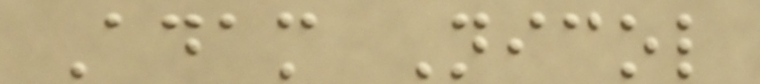Adam Nicol
